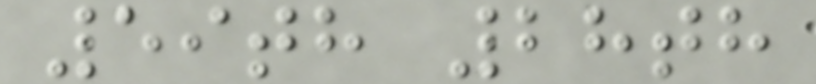59th 28th
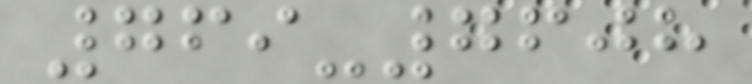769-7608
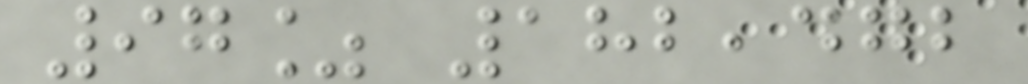97% 182,472
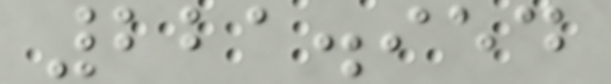221.954
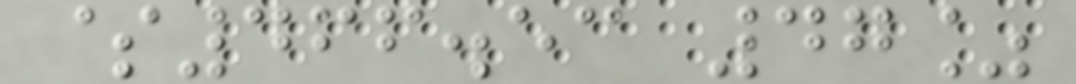$466.53 47%
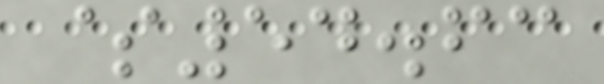$54.63
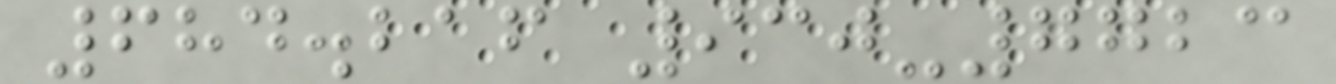684.216 930-7723
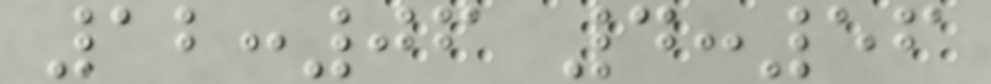12:06 4:56
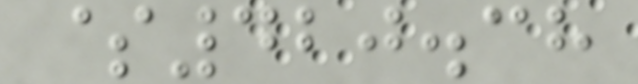$420.38
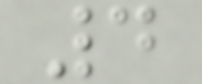4
